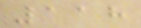118
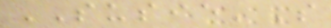SUSIE'S
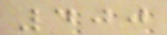400
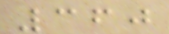360
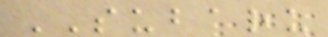SUBARU
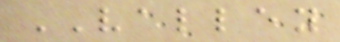VALLEY
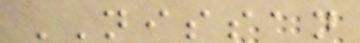NISSAN
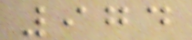974
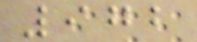972
